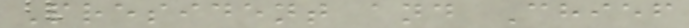President and Chief
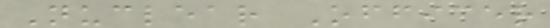Nuclear Officer
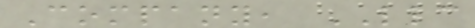Company, LLC
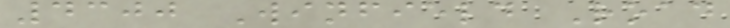4300 Winfield Road
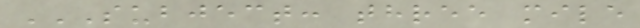SUBJECT: THREE MILE
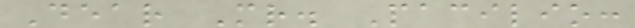Dear Mr. Pacilio:
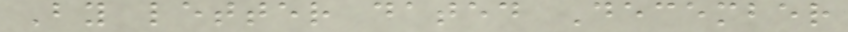By letter dated December
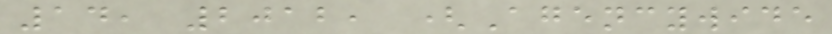14, 2012, (Agencywide
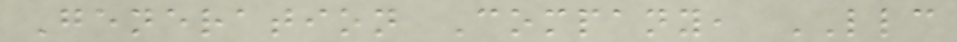Generation Company, LLC
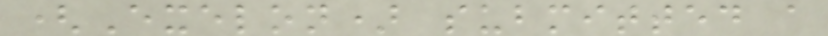(Exelon) submitted a
